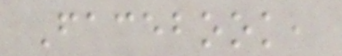Facebook,
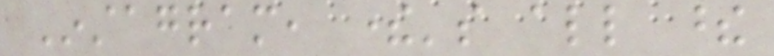Instagram, there's all these
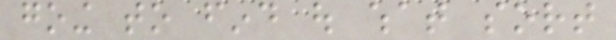going to find out what sort
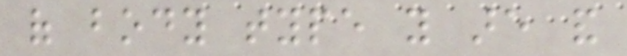of body type you are and
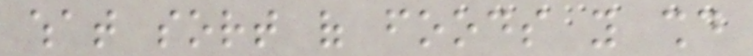what sort of foods you should
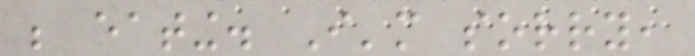be eating. I'm sorry,
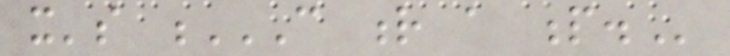it's C R A P.
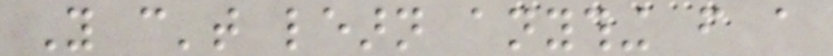You can't learn anything from a
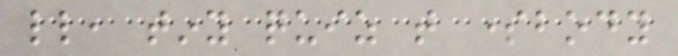little, tiny quiz that somebody
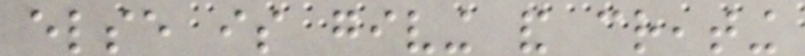else is giving and creating
